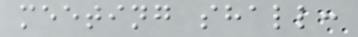meeting shall:
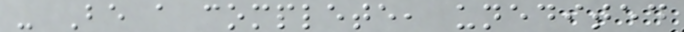- Be a complete, unedited
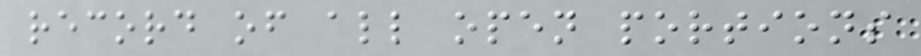record of all open portions
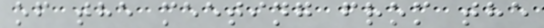of the meeting from the
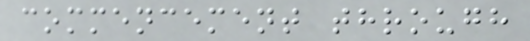commencement through
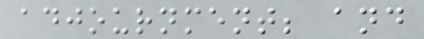adjournment; and
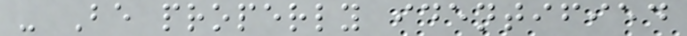- Be properly identified
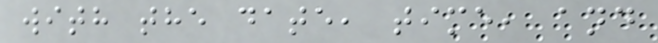with the date, time, and
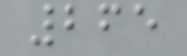265
